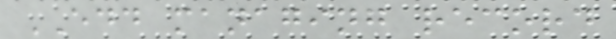EDD managing record
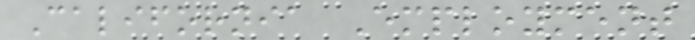California Employment
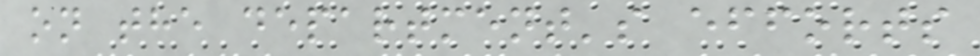on the department's efforts
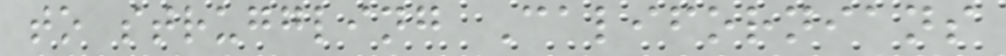to struggling Californians
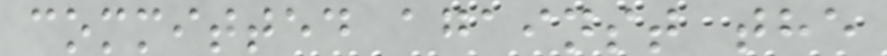committed against the
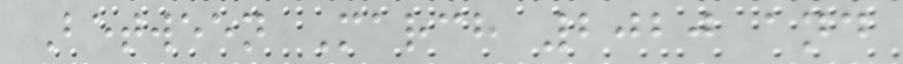Between March 2020 and
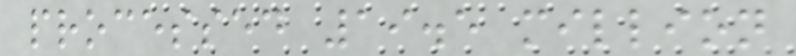processed 19.5 million
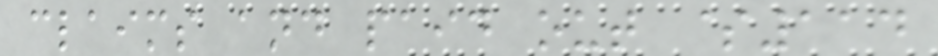claims and paid out $114
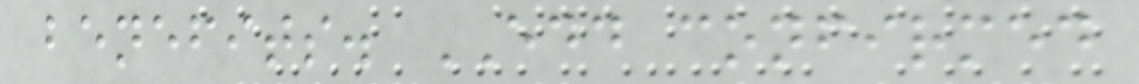benefits. EDD confirmed
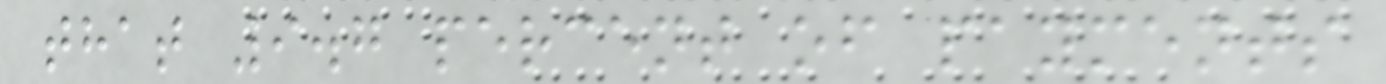that 9.7 percent of payments
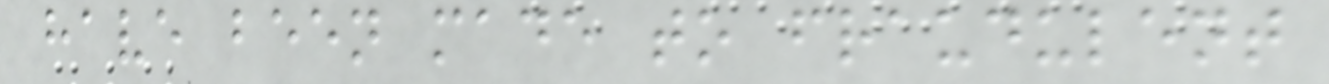have been made to fraudulent
